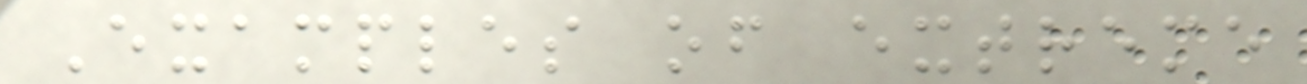Examples of extreme
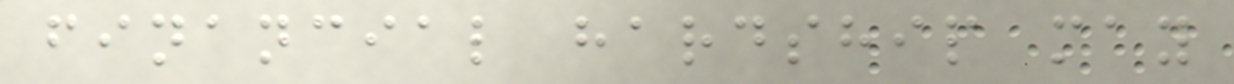financial hardship may
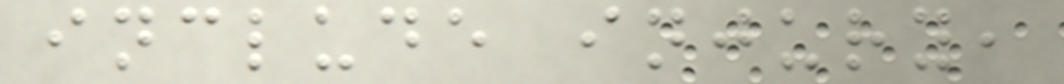include injury,
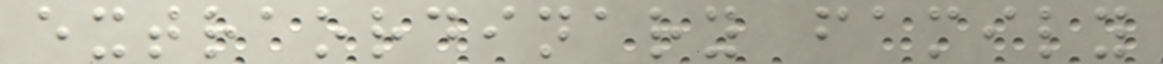extraordinary family
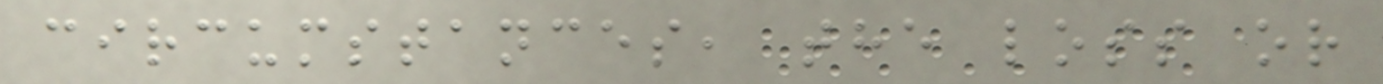circumstances, the loss or
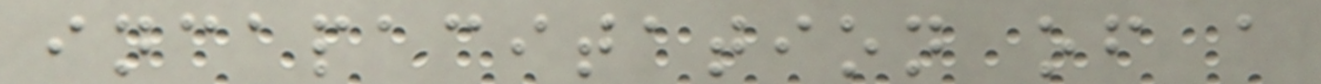incapacitation of a
